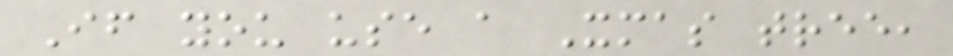If you use a Xmas tree,
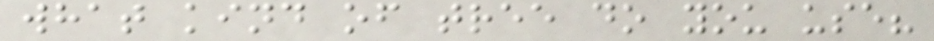what kind of tree do you use?
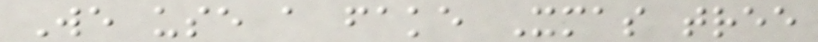We use a fake Xmas tree
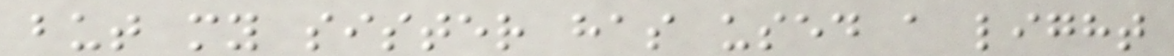but my sister has used a light
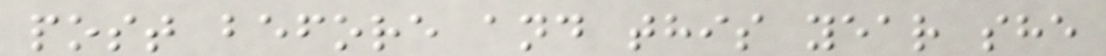post before and this year she
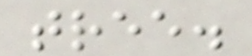tree.
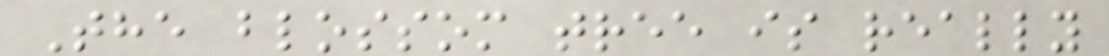The blossom tree is really
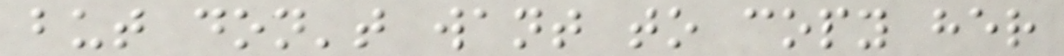but don't want to copy her
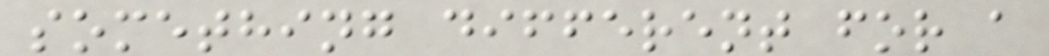something different for a
